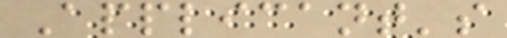Applicant's
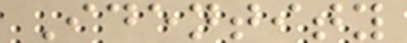Identity
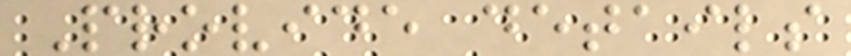Provide details
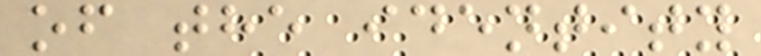of the identity
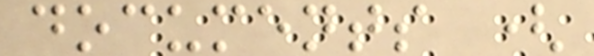documents (
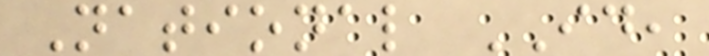National ID,
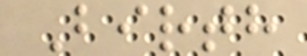Birth
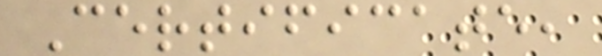Certificate,
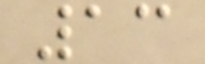13
